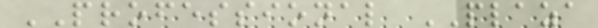PROFESSIONAL PLAZA
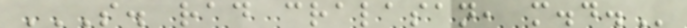S. RAD CRALASAN, M.D.
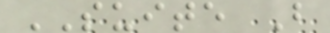SUITE B
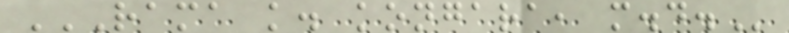RAMA K. KONGARA, M.D.
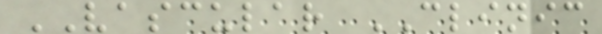VASCULAR CLINIC
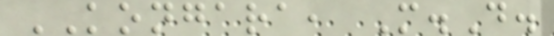KONGARA, M.D.
